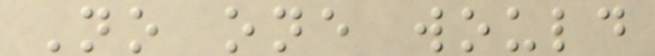No one would
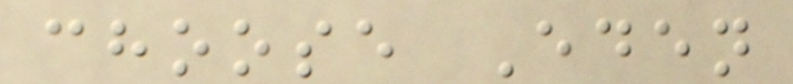choose Eden
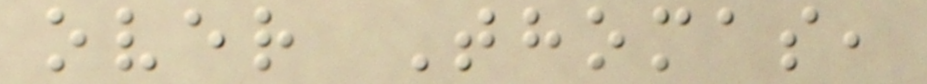over Thomas,
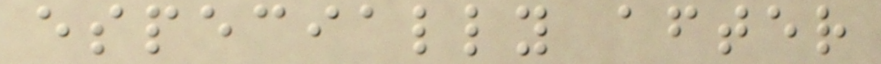especially after
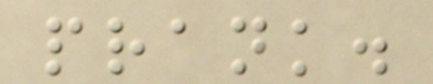prank.
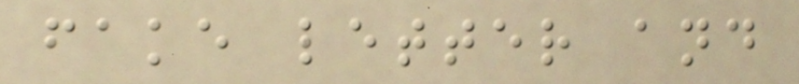fake letter and
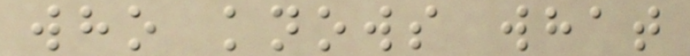who knows what
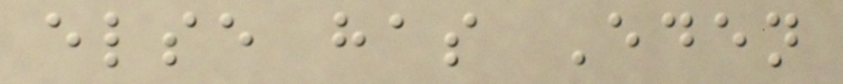else has Eden
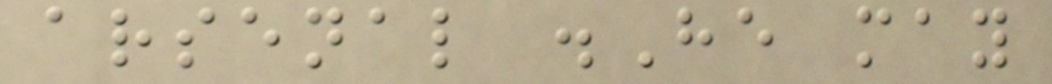arsenal .He may
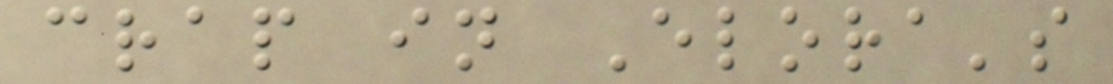crap in Elora's
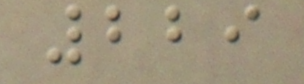229
